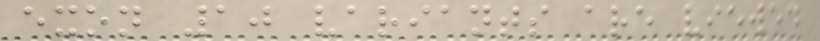exon 10 variants are viewed
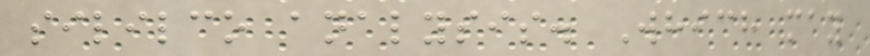sililco analysis. Which may
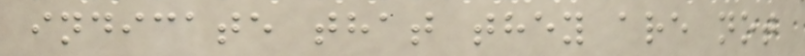indicate that they are not
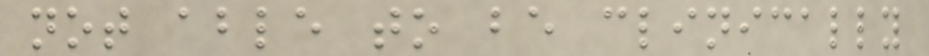not able to be clinically
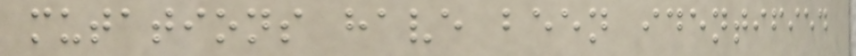mutations have been identified
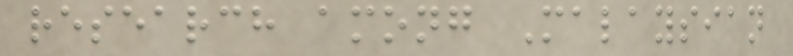research among Malaysian
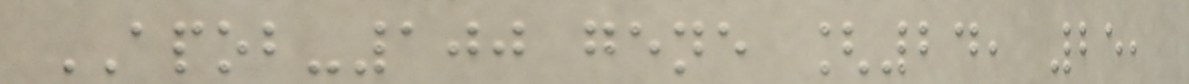APOB-100 gene [24, 25,
